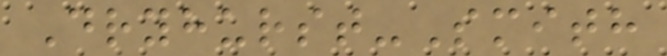Dryhurst-Smith
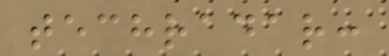techradar:
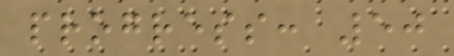progress: 50
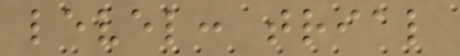level: trial
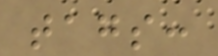tags:
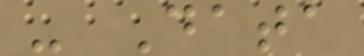- Data
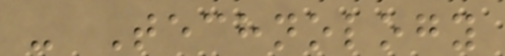- Technology
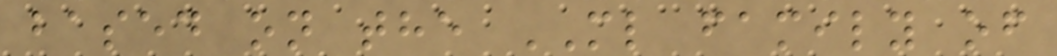based on the ML family of
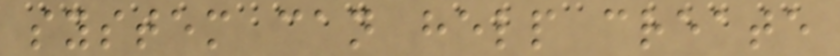system can help create
